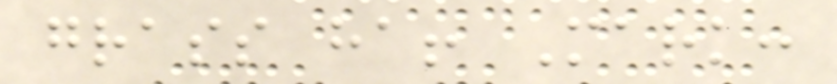grass ha! Mark:
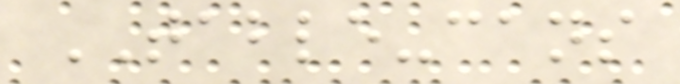TABLE-cans
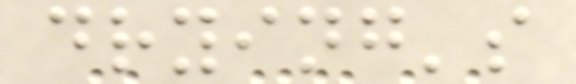drying's
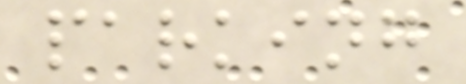parking
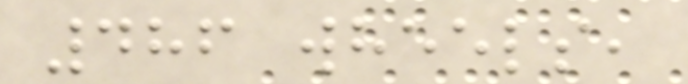486 wheels,
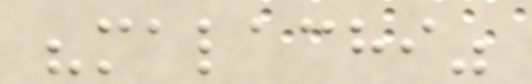"malachi"
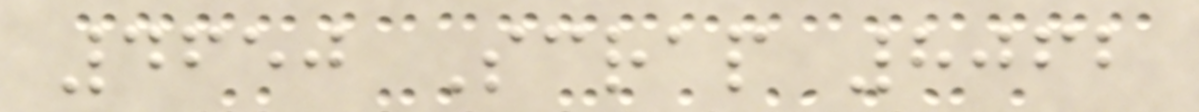4650 Scrap 8062
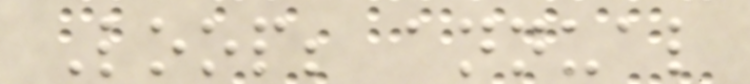Loop; annual
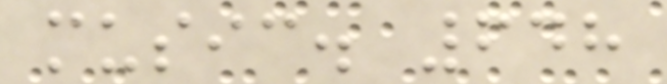music. 648
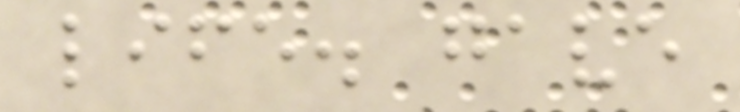life. gave
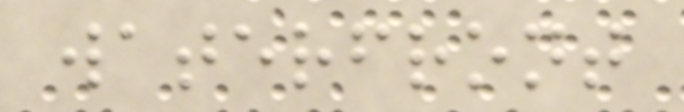waterfront
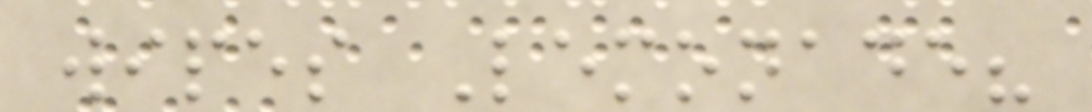wipes Lemonade?
